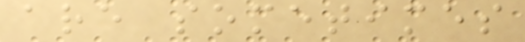are sometimes
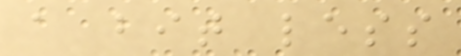a bit less
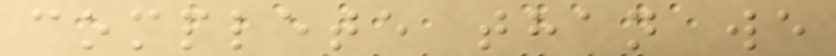complete than we
